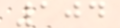104
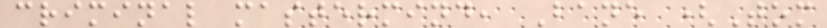criminal mastermind, Bane (Tom
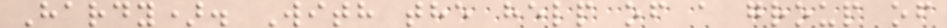Hardy). With the help of a group of
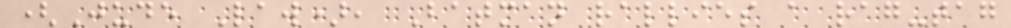(Jude Law), Batman rallies a rag-tag
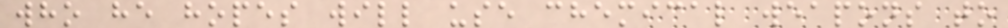who he hopes will use chemical weapons to
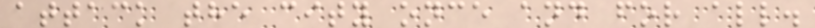attack the city once and for all.
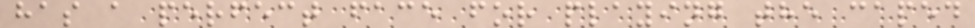has a perfect face for playing the caped
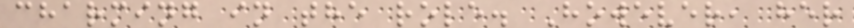charming in the role. However, her
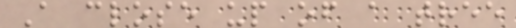A close up of a tree
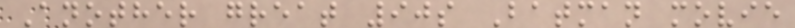Another great 90s Batman movie
